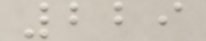229
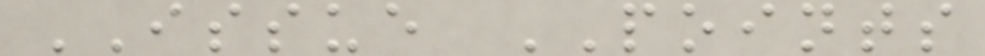ISSUE POINTS
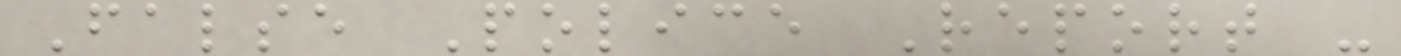False Police Report -
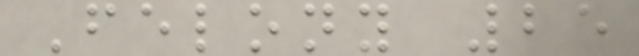Felony 25
